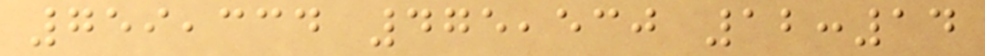759,334 475,530 12:14
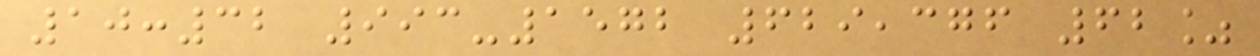10:32 993-1572 629,376 62%
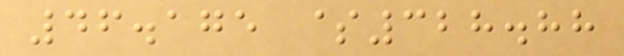46.175 $328.88
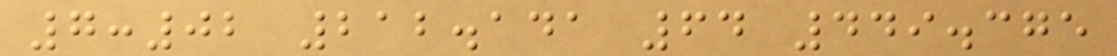7:02 212.141 64 449.375
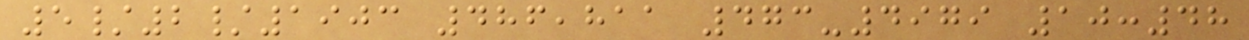5/2/1903 486,811 473-4979 10:48
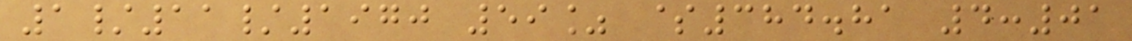1/11/1970 59% $384.81 4:01
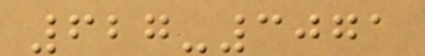627-3071
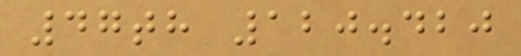47th 120.420
